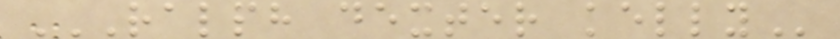RALPH DEXTER KELLY
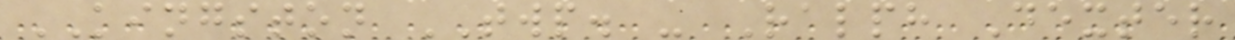KINGSTON TWP. - Ralph Dexter
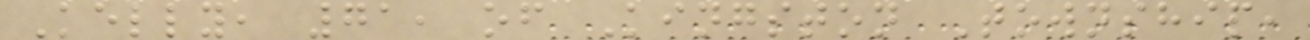Kelly, 71, of Kingston Township,
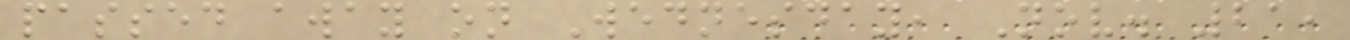passed away on Wednesday, Nov. 21,
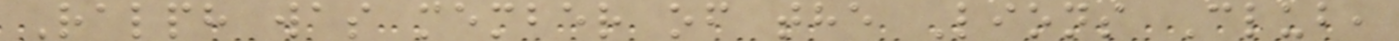Ralph was member of the Lions Club,
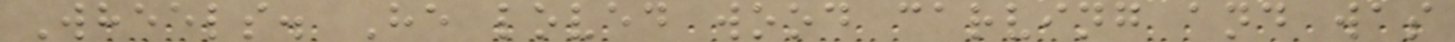Wheels. He loved wood carving and was
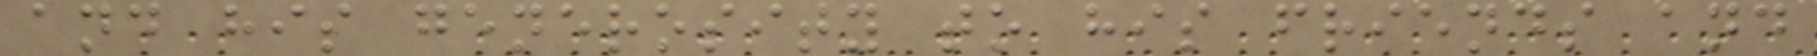and his generosity to his friends and
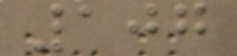107
